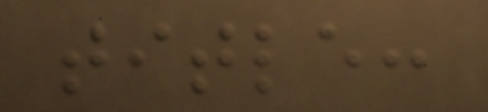title:
